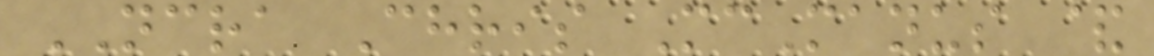NCRA Chris McManus &
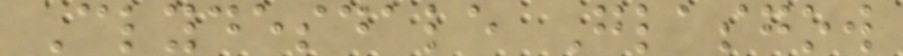Clydesdale Glasgow
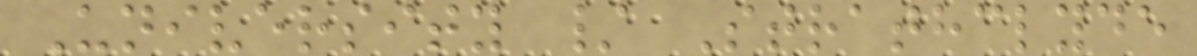University / Strathclyde
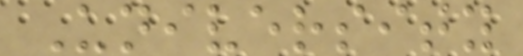University
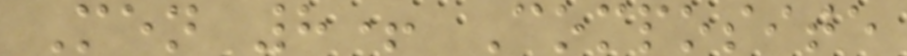Men 8+ Composite
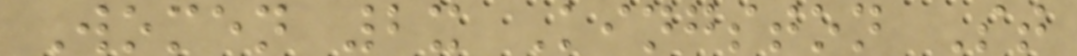Women 2x Kingston St
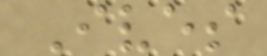Ives
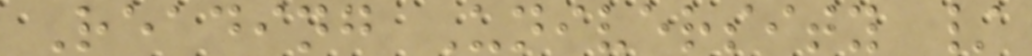Reading University /
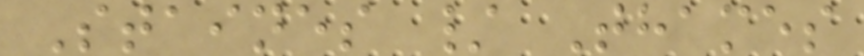Staines / Thames
